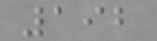192
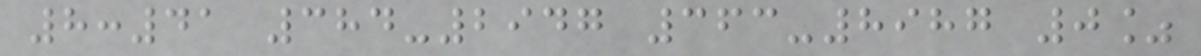8:41 384-2947 363-8987 0%
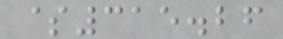$315.26
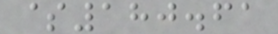$180.61
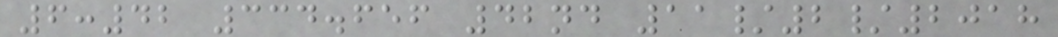6:42 334.656 42nd 11/2/2018
